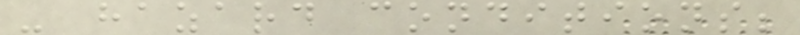- hazard conditions;
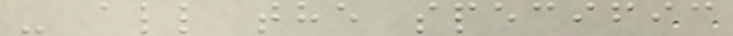- all the specific
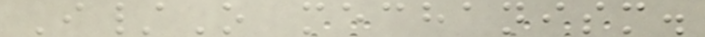I/O mechanism.
